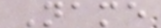Name
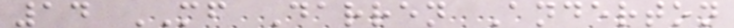14 MF Darren Anderton
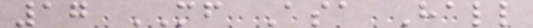17 MF Asa Hall
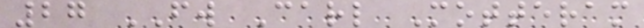27 FW Carl Motteram
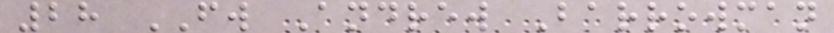28 FW Andrew Barrowman
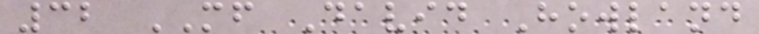32 MF David Howland
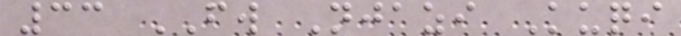33 FW Njazi Kuqi
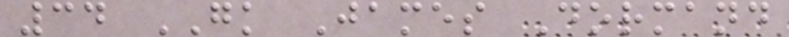34 GK James Dormand
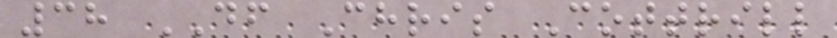38 DF Chris Cottrill
